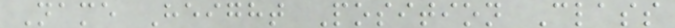Name Height Position Class
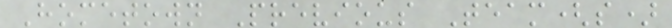Hometown Previous Team(s)
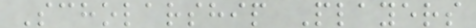Scholarship Players
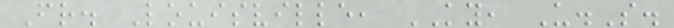Fr. Louisville, KY, U.S.
